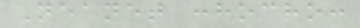Neanet :hocho:
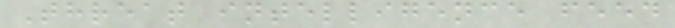Threat intelligence feed
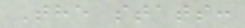The stats:
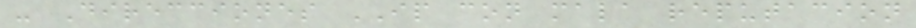- Direcciones IP con mala reputacion
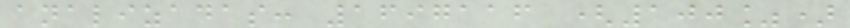analizadas: 1697116 (100%)
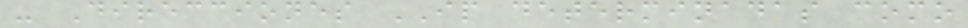- Direcciones IP determinadas como
